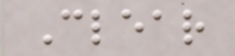Clear
